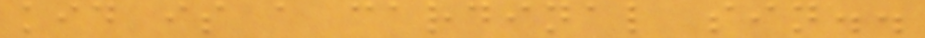kid is a cardinal sin..
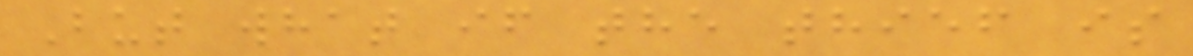But what if the thief is
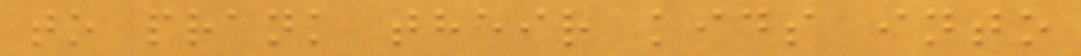to prank their kids into
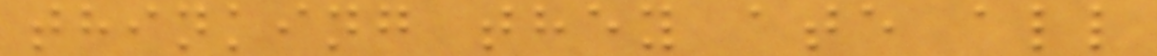thinking they ate all
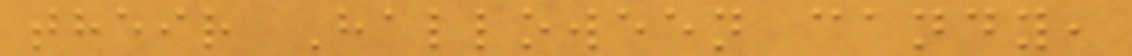their Halloween candy,
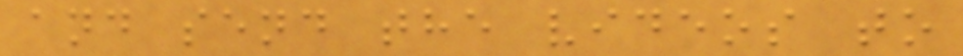and send the videos to
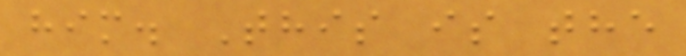him. This is the
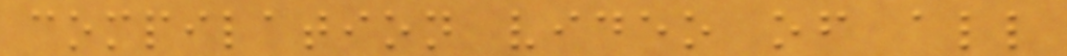compilation video of all
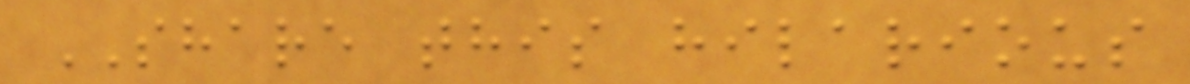SHARE this hilarious
